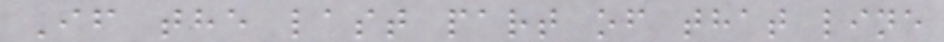If the last part of that line
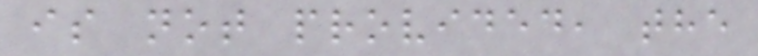is not provided, the
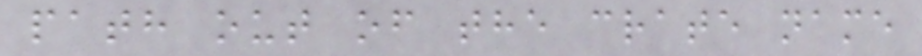path out of the crate name
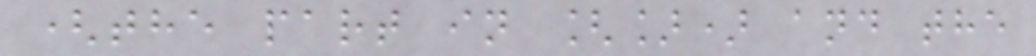(the part in []) and the
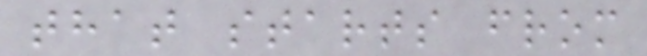that starts from
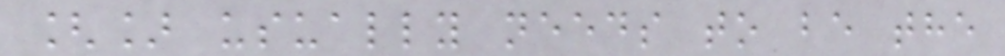[] usually needs to be the
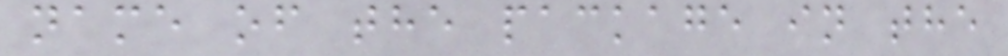name of the package in the
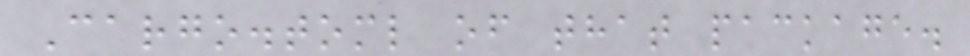Cargo.toml of that package.
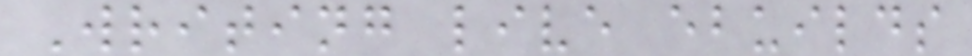Writing live ebuilds
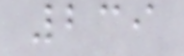239
